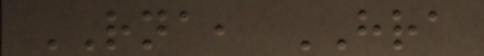RNA, HRA
